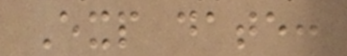Exp date:
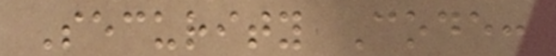Security Code:
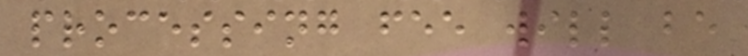processing fee will be
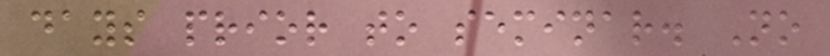days prior to seminar. No
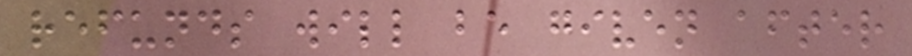refunds will be given after
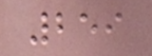259
